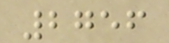2756
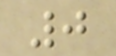0
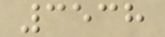3538
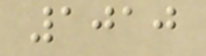1010
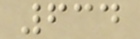634
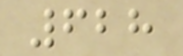628
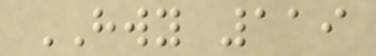HWY 119
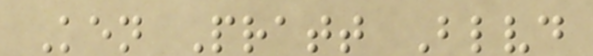Ken Pratt Blvd
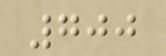700
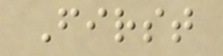First
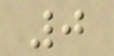0
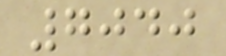7040
